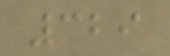329
